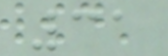31
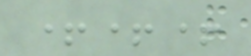+++
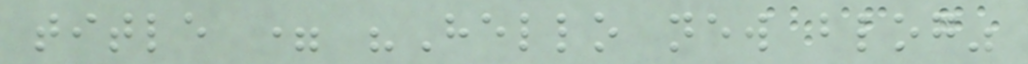title = "Hello new blog"
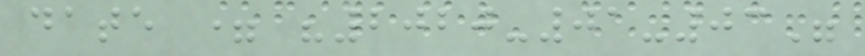date = "2020-01-03"
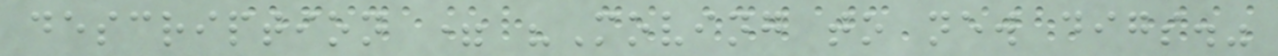description = "Moving to new digs."
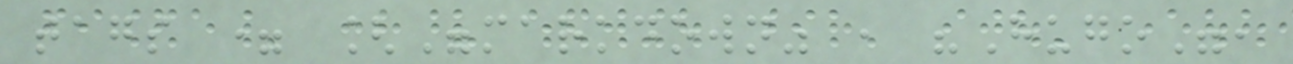tags = ["markdown" , "Hugo",
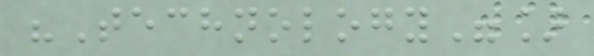"Technology"]
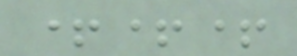+++
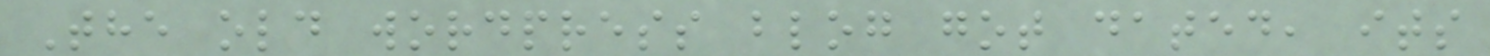The old wordpress blog got dated, its
